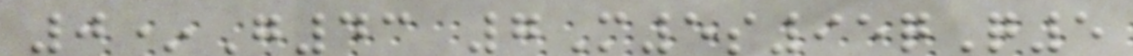0*G43 7M5s95qQ5
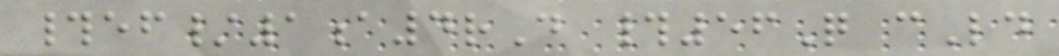#ef/1a4rD #56Q cLd
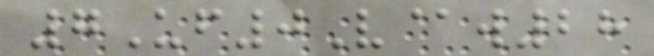7Uf0V@w28
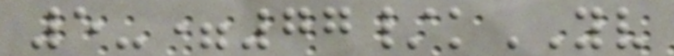5-=77/kYV
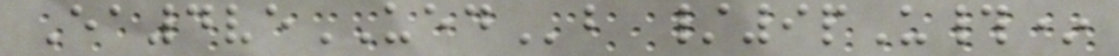Ea4veUEDb /9pU#*
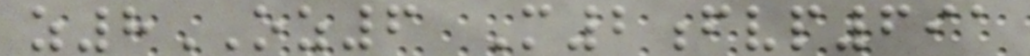z8OZ6 M2fvp691
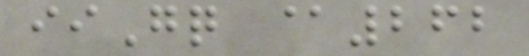iiGq @262
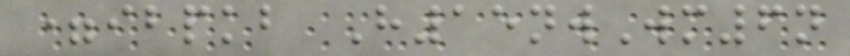=ibpkb H15nwWm6n
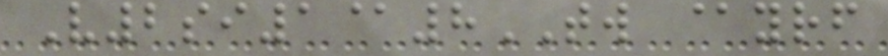V2si1@8TW @yrf
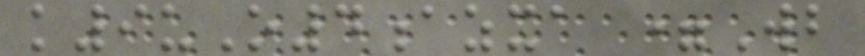k9uO4azxa =Wb
